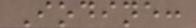Iodine:
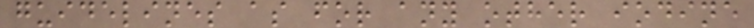guidelines as for any other iodine
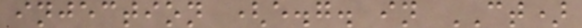injection (e.g. in CT)
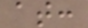at:
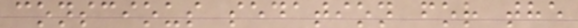conscious sedation for the
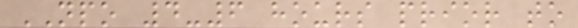NPO 4-6 hours prior to
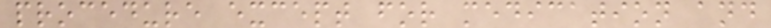procedure except for medication and
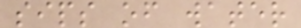sips of water
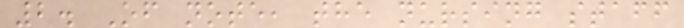2. Of note, the nursing staff
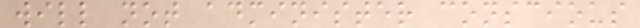will not administer conscious
